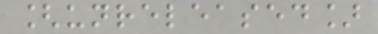[unreleased]
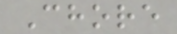Chore
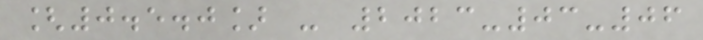[0.5.0] - 2023-03-06
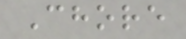Chore
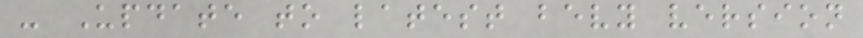- Update to latest bevy version
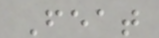Feat
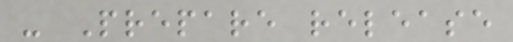- Prepare release
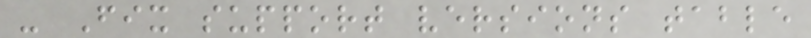- Fix support versions table
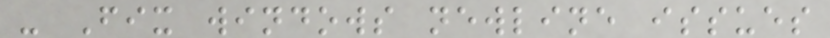- Fix windows newline issues
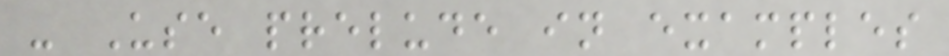- Use prelude in examples
